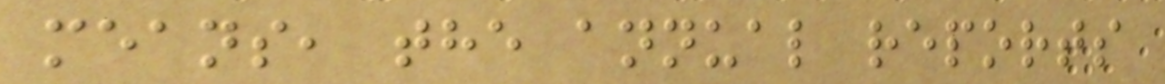means, the annual reports
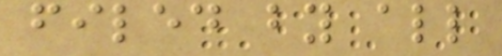filed by all
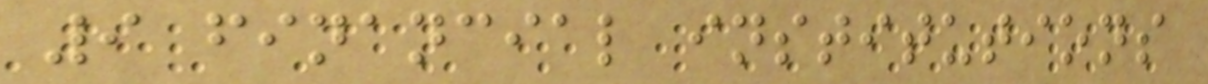9 financial institutions
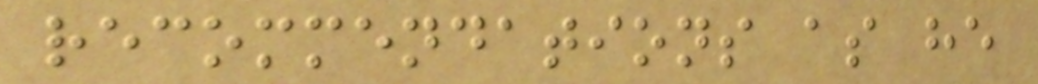recommendations as he
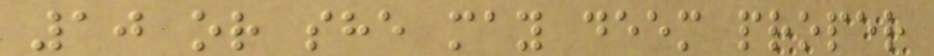10 or she may deem proper
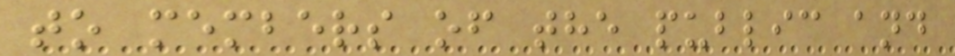to members of the public and
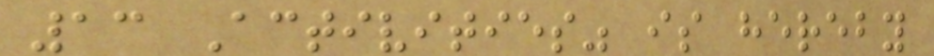13 Activities" is hereby
